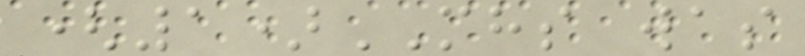(1)MHS was
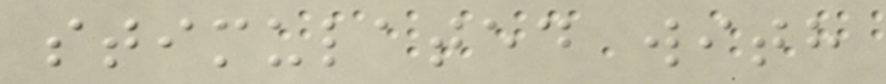stimulated with
